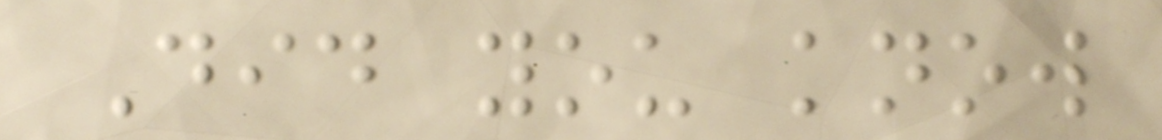Did you know
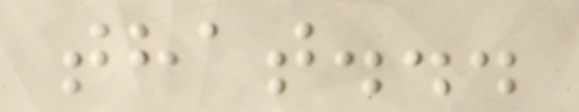that...
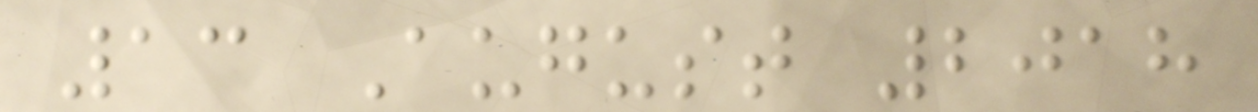13 August 2018
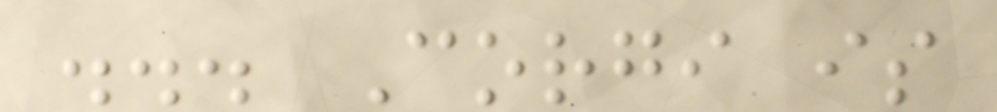... Corgi is
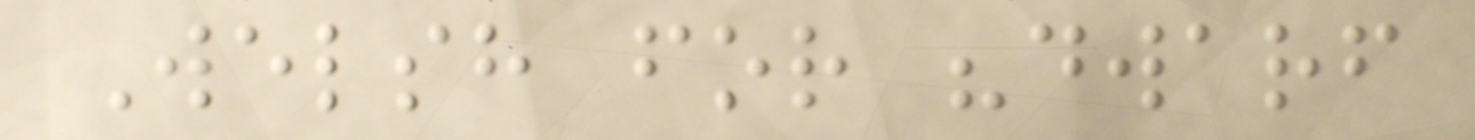Welsh for "dwarf
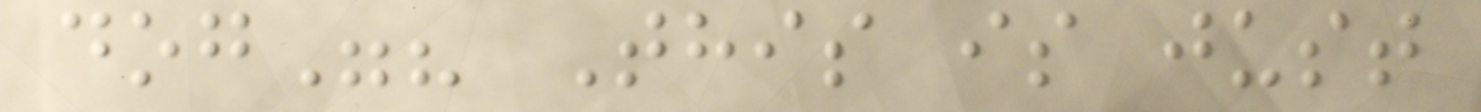dog"? This is just
